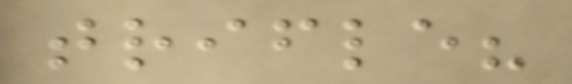trifle?
